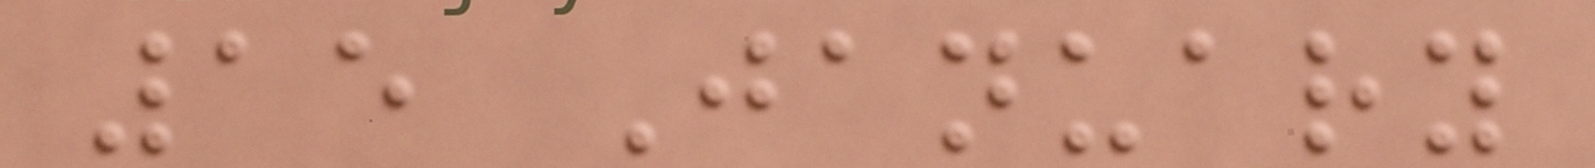15 January
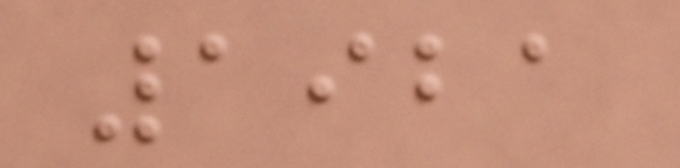1921
